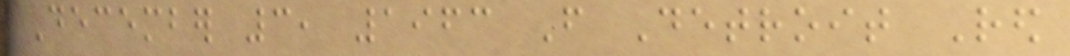December 3, 1963 From Detroit Red
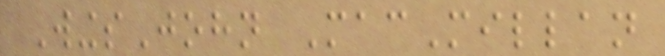WingsJohn MacMillan
